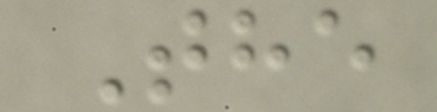The
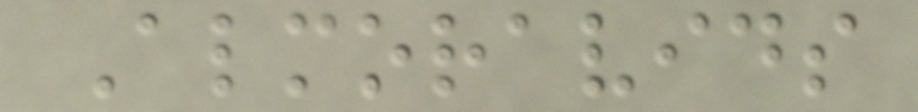Almoravids
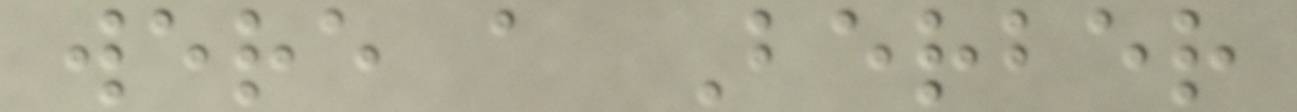were a Berber
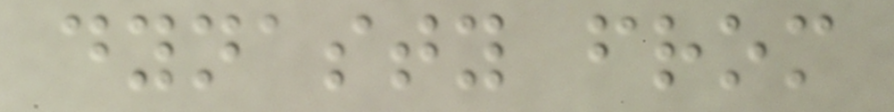dynasty from
